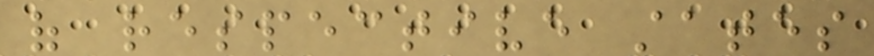of respective states
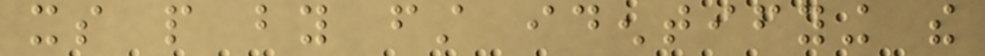its people by first identifying the
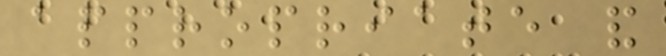appropriate and
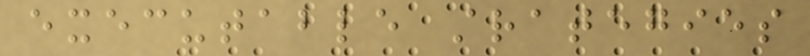executable strategies
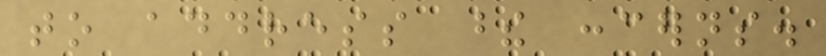to address these concerns.
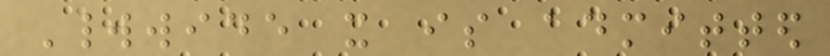Worldwide it is admitted
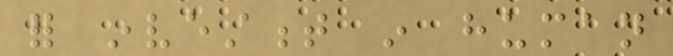for investment in human
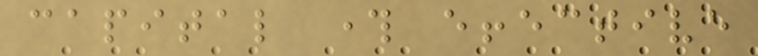capital through effective
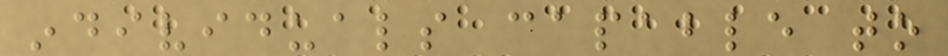individuals capable to
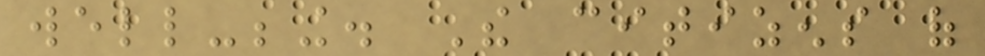well-being. The citizens of
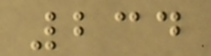234
